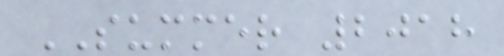SUMMER 2018
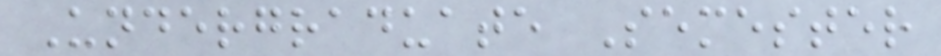Undergraduate Semester
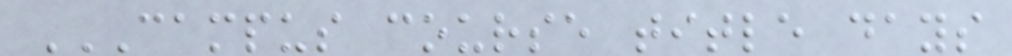CAMPUS COURSE TITLE DAYS
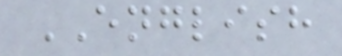ENGLISH
